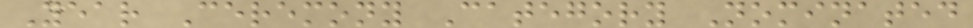Year Ceremony Category Nominated
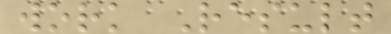work Result
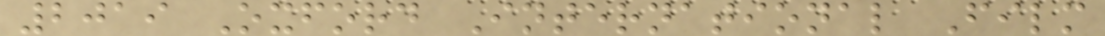2019 Oxford International Film
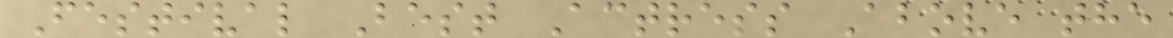Festival Best Actress Above the
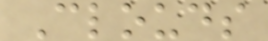Clouds
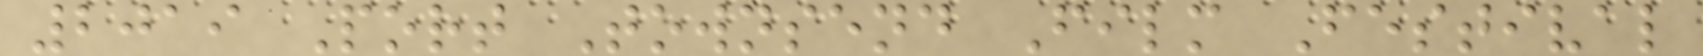2019 Port Townsend Film Festival
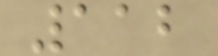112
